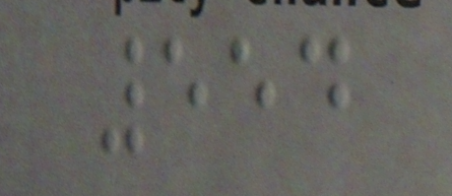554
